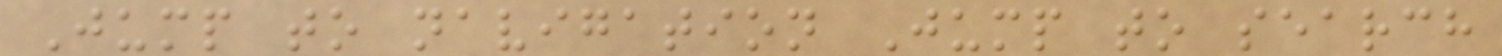Jump to navigation Jump to search
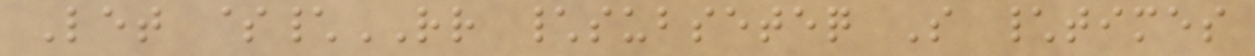Let $\RR \subseteq S \times
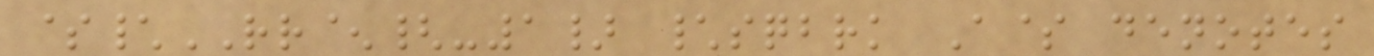$\RR^{-1} \sqbrk A$ denotes
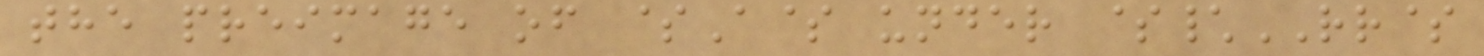the preimage of $A$ under $\RR$
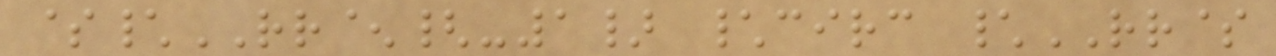$\RR^{-1} \circ \RR$
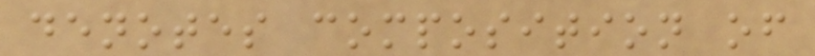denotes composition of
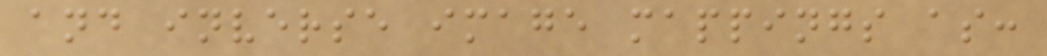and inverse image mappings as:
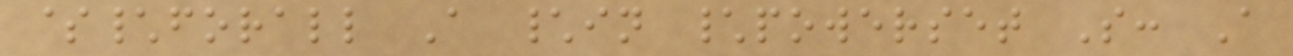$\forall A \in \powerset S: A
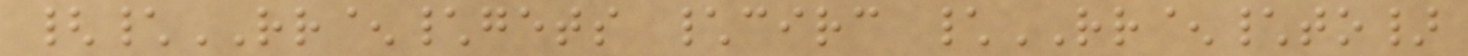{\RR^\gets \circ \RR^\to}
